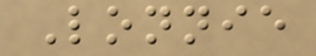Lonnie
